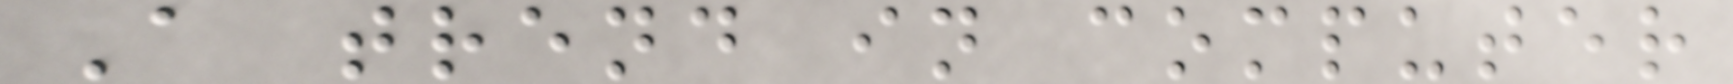A trend in computer
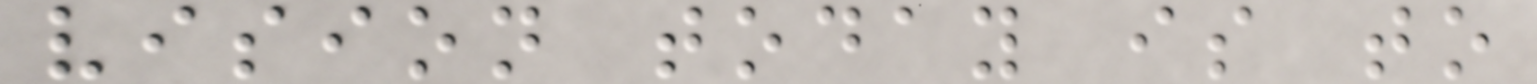vision today is to
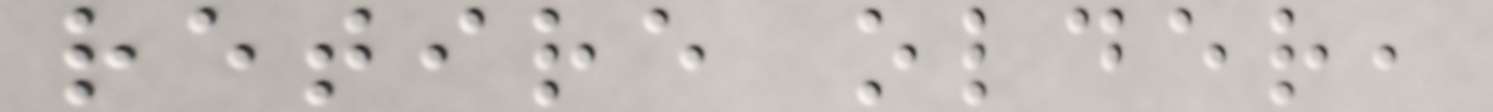retire older,
